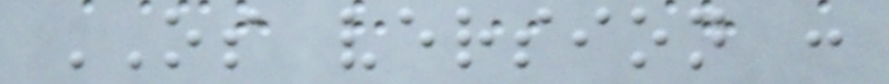OS version :
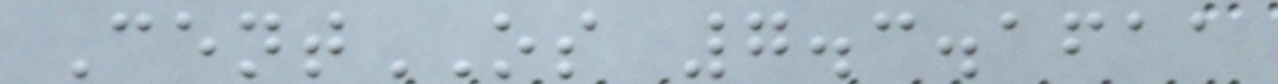CentOS 7.3.1611
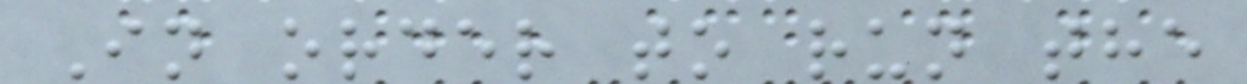In order to run the
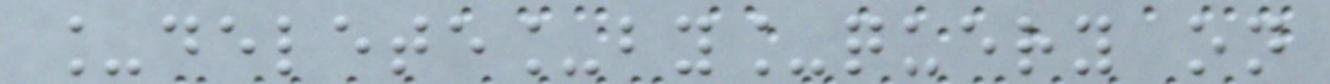_delete_by_query on
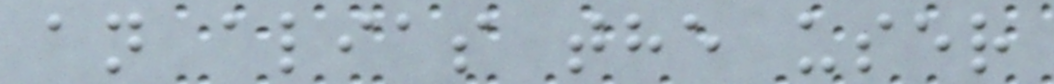an alias the user
